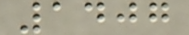1407
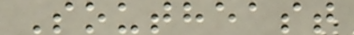Southeast
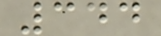344
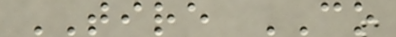TIRE CO
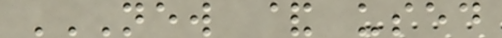NEW & USED
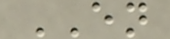EN
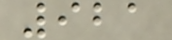921
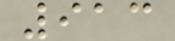913
